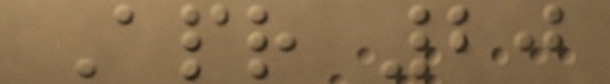Apr 20
